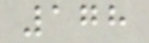178
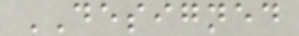DESIGNED
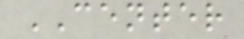CENTER
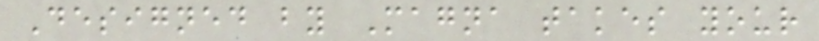Designed by Magna takes your
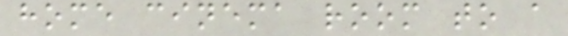home cinema room to a
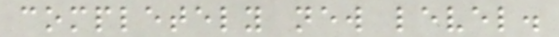completely new level.
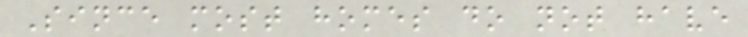Since most homes do not have
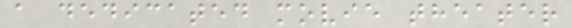a dedicated movie theater
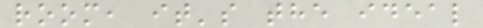room, it's the ideal
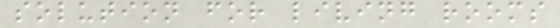solution for living rooms
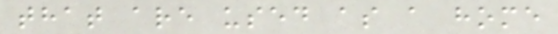that are used as a home
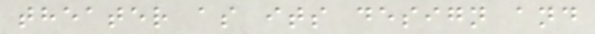theater as its design and
